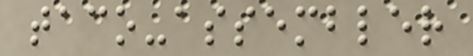taco-assembler
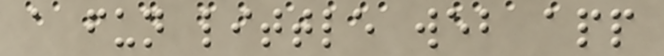a fun little web app
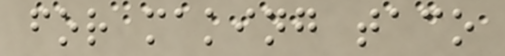for making taco
